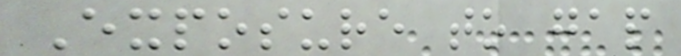Exposure to gap
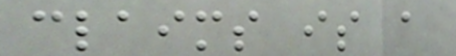claims is a
